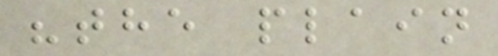"the plain
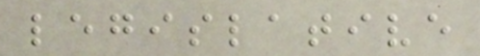legislative
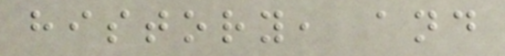history, and
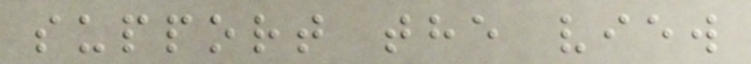support the view
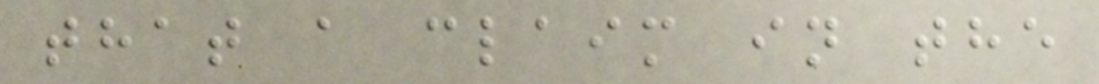that a claim in the
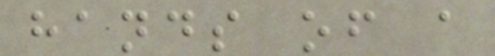hands of a
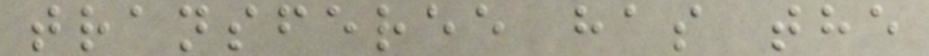transferee has the
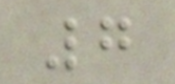7
